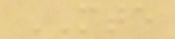MTE
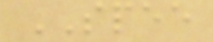SPEE
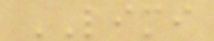LIMI
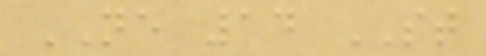NE 14 ST
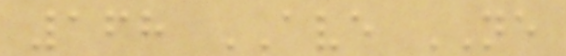168 AVE NE
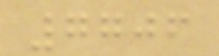7706
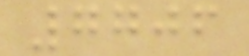7706
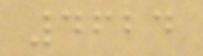4624
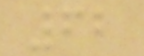62
